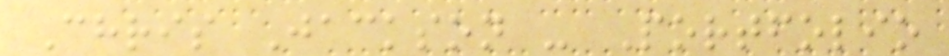Chris Jackson - Portfolio
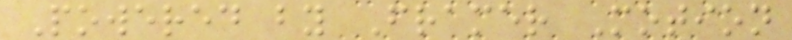Powered by Framer Motion
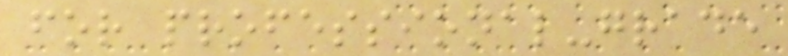for professional-grade
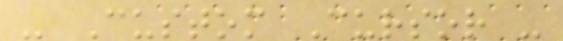- Custom Cursor -
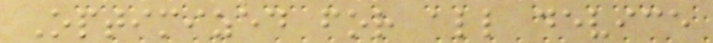Optimized for all device
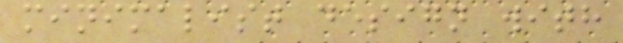minimalist design with
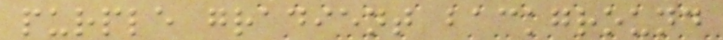purple gradient background
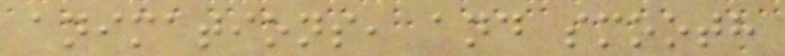animations, and smooth
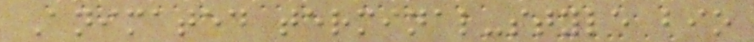Animated terminal-style bio
